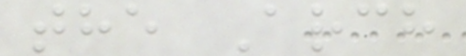the Arch
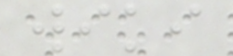wiki
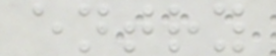entry
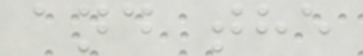and the
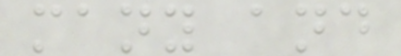many and
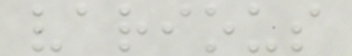various
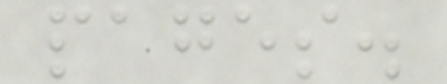pages.
